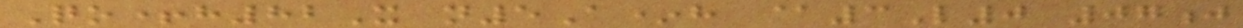Qo+h82X n5A*h @3L0 07j
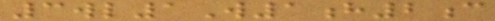3wl1W1h2c
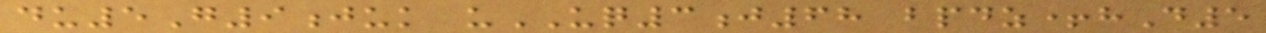du5G9juk uUQ3j68 bpdz+hD5
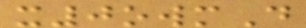x0owmD
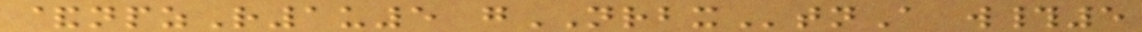&npzR1u5 gNRBXtnA w#5
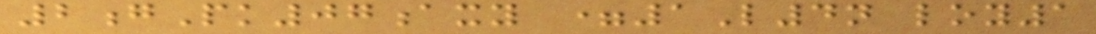2gPk07axy =1L4n loy1
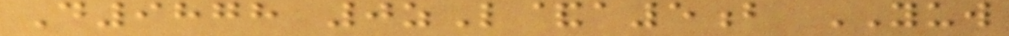D9878 0zL&a5b YUW
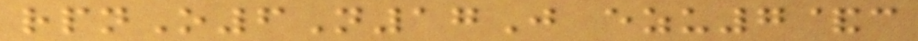rpnO6N17J ezu7&c
